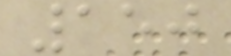150
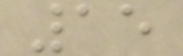15
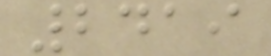2419
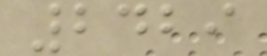2429
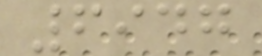6947
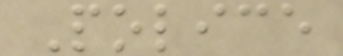Police
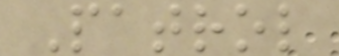Patrol
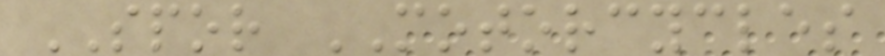SPOR MOTORCYCLES
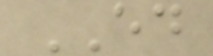ED
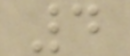4
